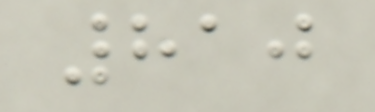810
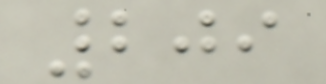209
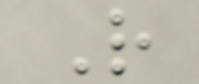R
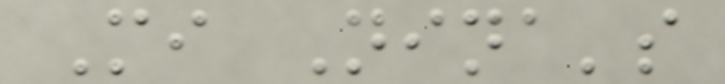Mi Nina's
